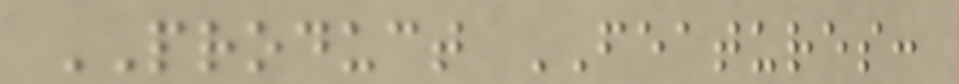PRODUCT FEATURES:
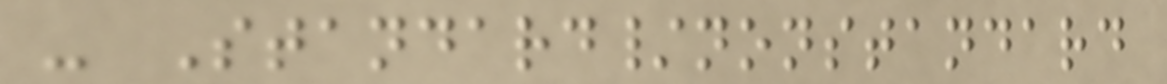- Standard/nonstandard
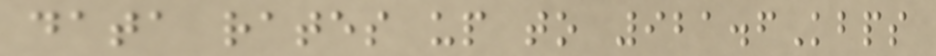data rates up to 921.6Kbps
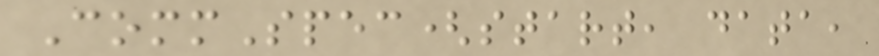CommSpec(start, data,
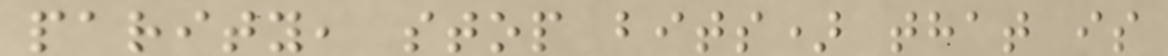parity, stop bits) that is
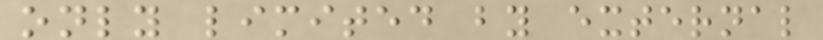only limited by external
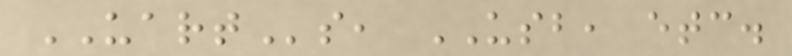UARTs, USB, etc.
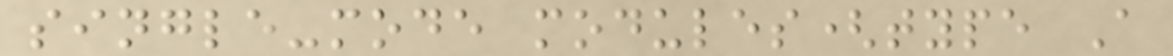single-mode modules(type A
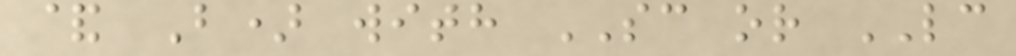& B) with SC or LC
